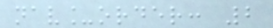nav_order: 2
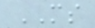MS
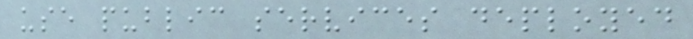use public services deployed
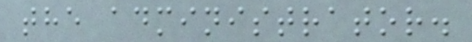the administrator.
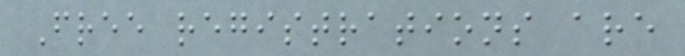Free registrations are
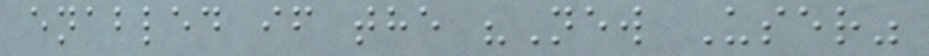enabled if the "New User"
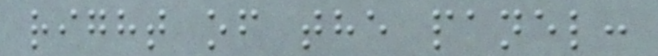right of the panel:
